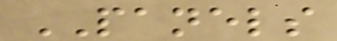PANELS
